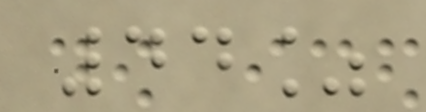44%
